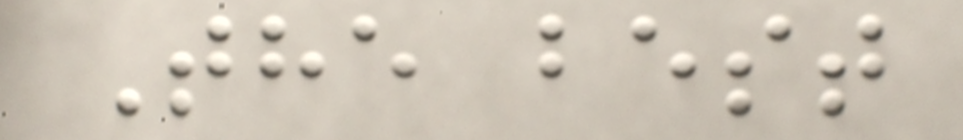The best
